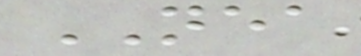NEA
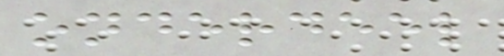onderdeel
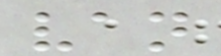van
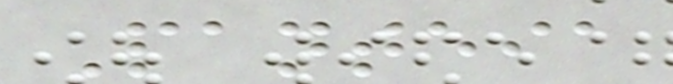Panteia
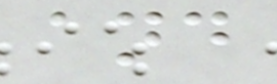and
